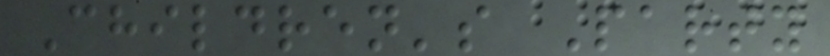Children's Party
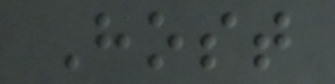Host
